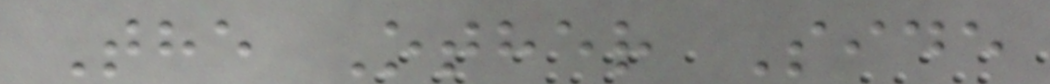The Other Side
